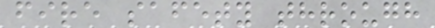fire safety through
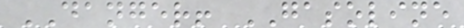DANGER! GASOLINE
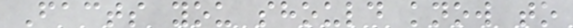Facts you should know to
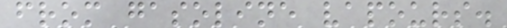from gasoline vapours.
